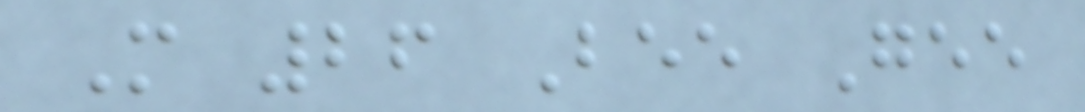M 26 Bee Gee
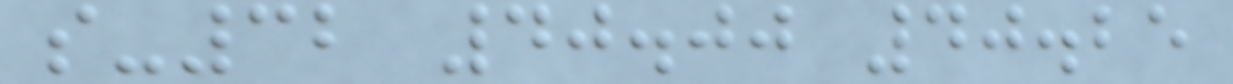s-32 40.00 40.25
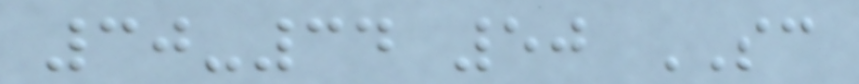30-34 50 SC
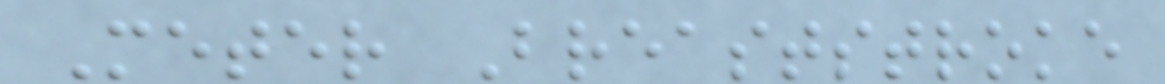Meter Breaststroke
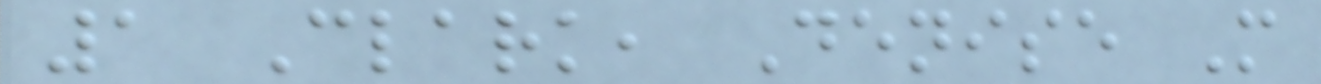1 Clark, Denise M
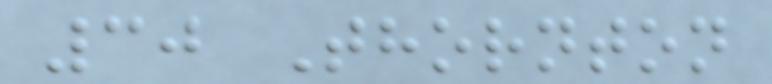30 Thornton
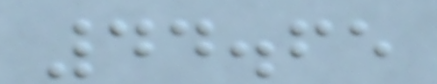44.65
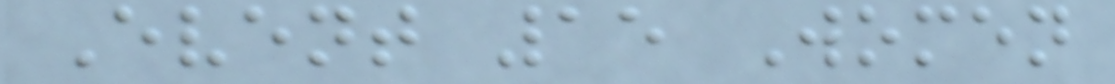Event 15 Women
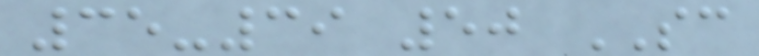35-39 50 SC
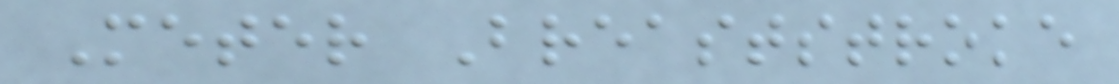Meter Breaststroke
